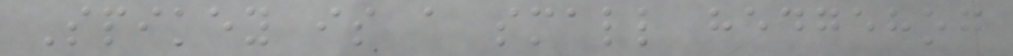Spikey is a small hedgehog
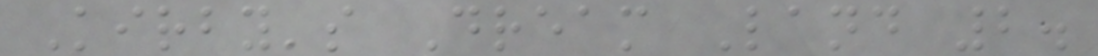Kirby's Dream Land 2.
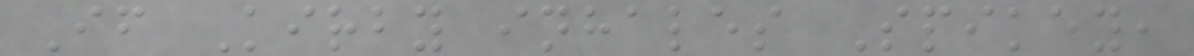If Kirby inhales Spikey,
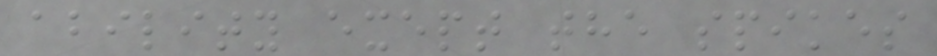ability exept the spikes
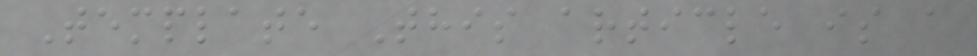Template This article is a
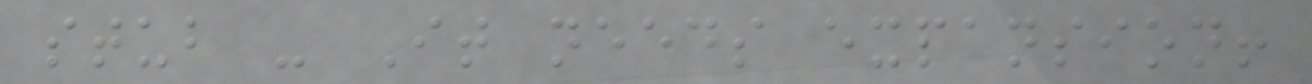stub - It needs expansion!
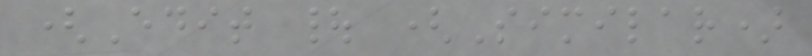(Edit | (Similar)
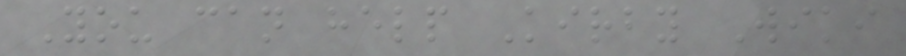You can help Kirby Wiki
